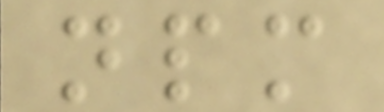npm
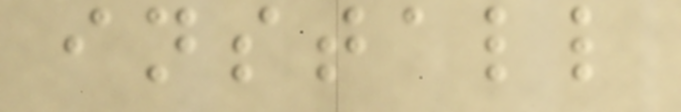install
